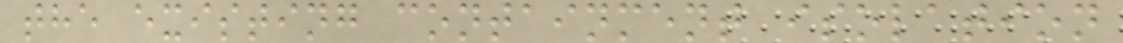the existing containment isolation
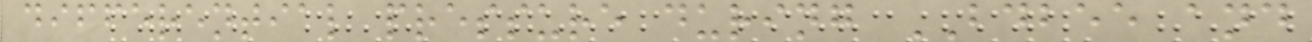differential pressure during BDBEE and
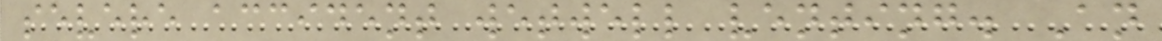severe accident wetwell venting. An
